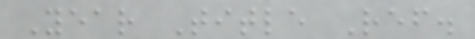Year Title Ref.
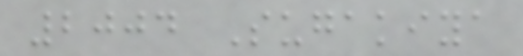2004 Sugakiya
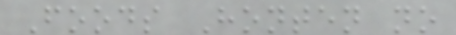Foods Honten no
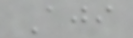Aji
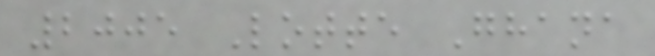2005 Lotte Ghana
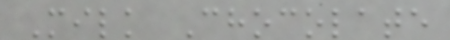Milk Chocolate
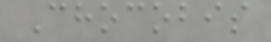Chocobis
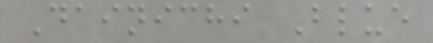Dainichi Blue
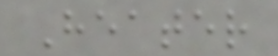Heater
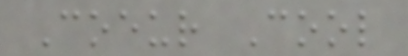Coeur Cool
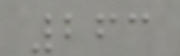263
